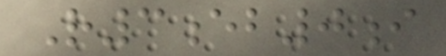R3eb0i
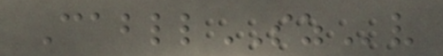CabllSZv
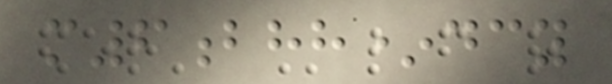m6bhh*dcy
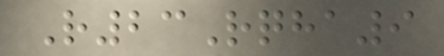R23Rqha9
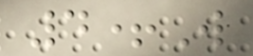4+W
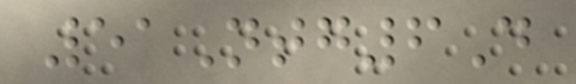51Ntg6D
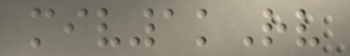miv1kRv
